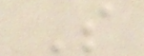S
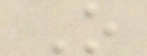O
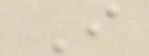I
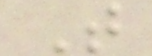T
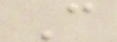C
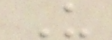U
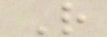R
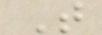T
